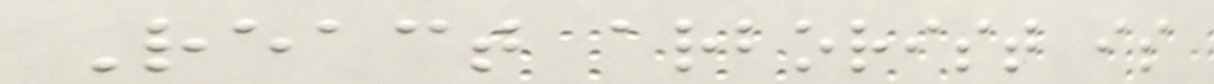React arborist is
